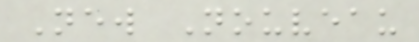New Nouveau
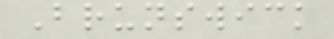Brunswick
